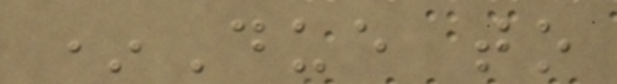*Due to
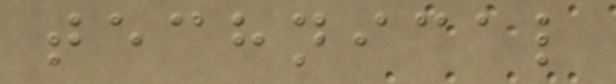technical
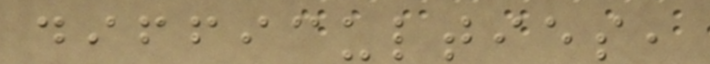difficulties,
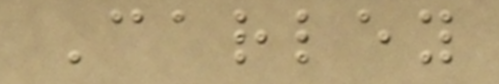Carley
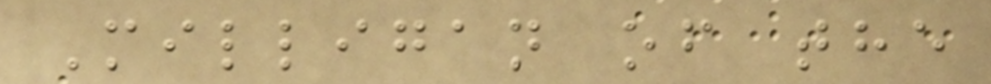Milligan of the
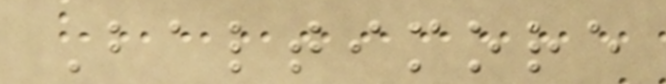Baltimore
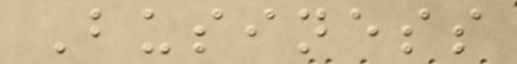Business
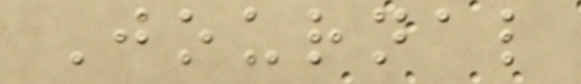Journal
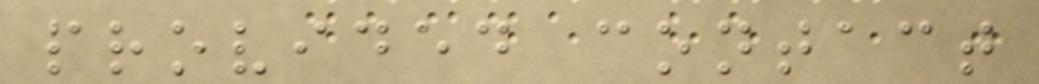provided contact
